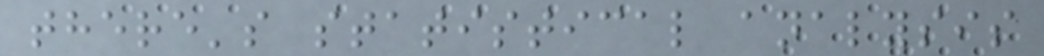there's statistical analysis
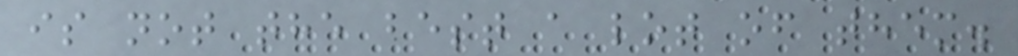is not the best a lot of them.
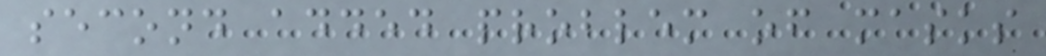second added problem of masks
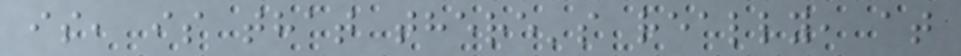is, is that there's really, at
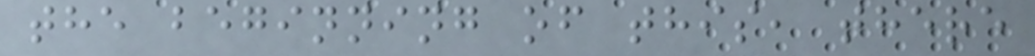the beginning of this, there
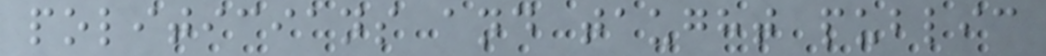politicians and taught public
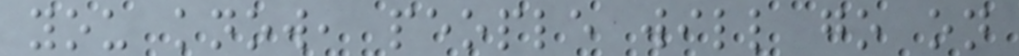you know, people will go on
